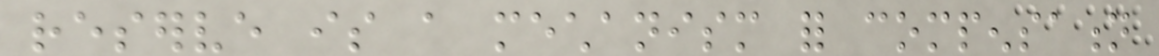reserve is a mechanism for compensation
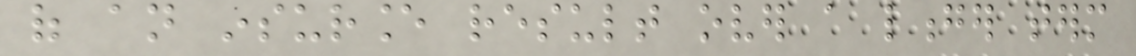of an insurance result over a longer term
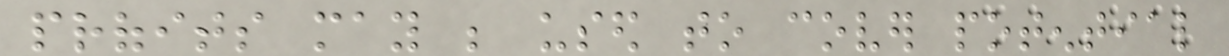profits may be used to cover potential
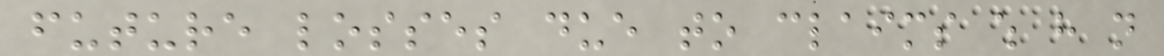future losses due to claims which have not
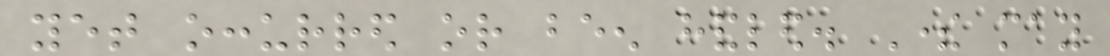yet occurred or been handled. There may
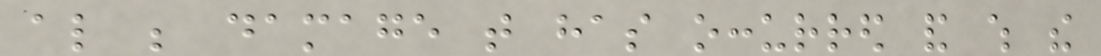also be damage that has occurred and which the
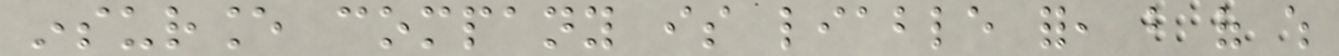insurance company is liable for, but of which
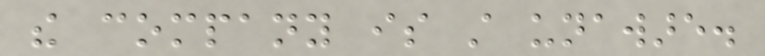the company is still unaware.
